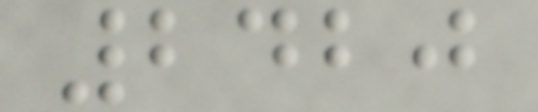2420
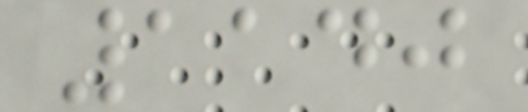1140
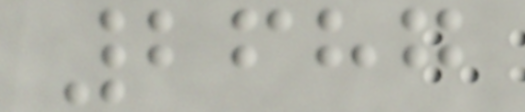2687
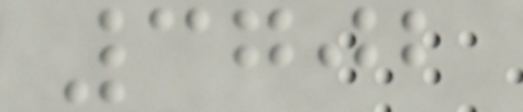3702
